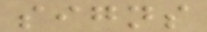signs
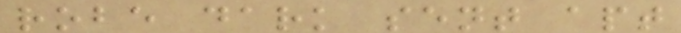robe dark sent apt
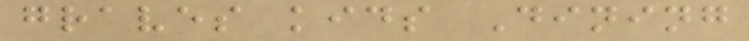graves kids Dining
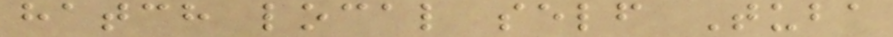hatch local self Tuba
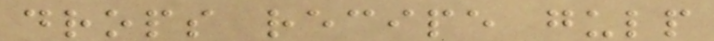drops recipe gulp
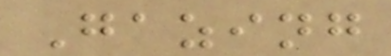Gazing
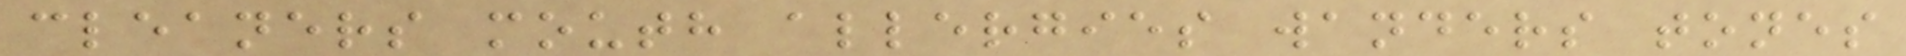cleaners mouth allergies wanders tones
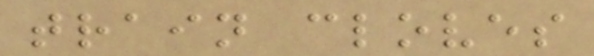train cloves
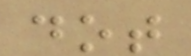dot
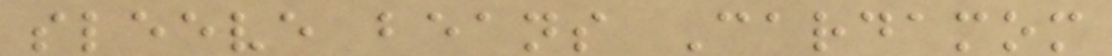sleeve beans Cardamom
